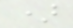)
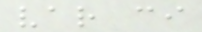var ci
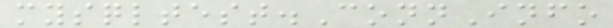mysqltest.ConnInfo
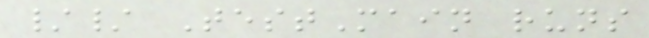// TestMain runs
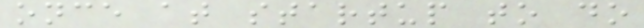once at startup to do
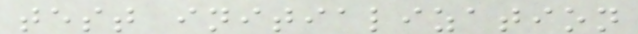test initialization
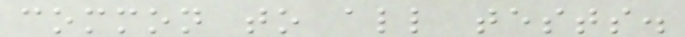common to all tests.
